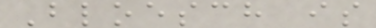Bloesch is
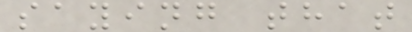saying that
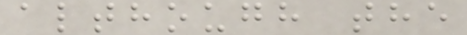although the
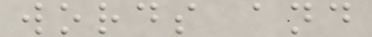words and
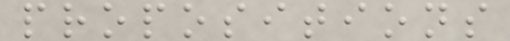propositions
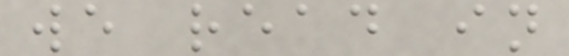we read in
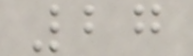27
